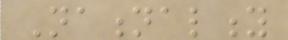Nationality
